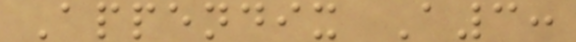Appendix A3:
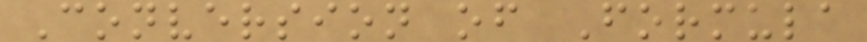Conversion of Formula
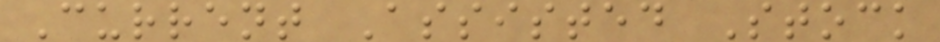Current Assisted Stock
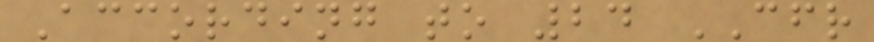According to 24 CFR
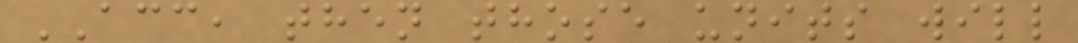ACC, then those units will
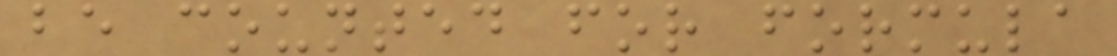be counted for formula
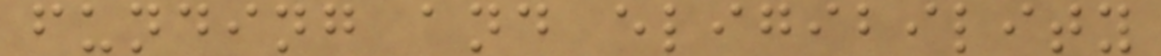funding and eligibility
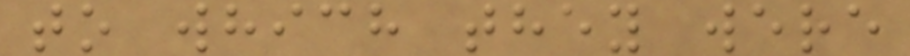to which they were
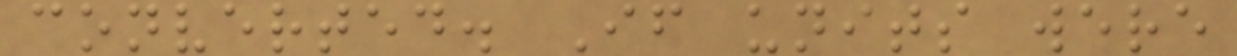converted. If units were
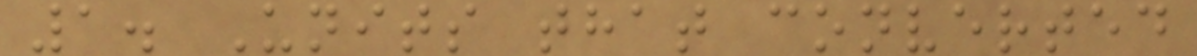1. Units that converted
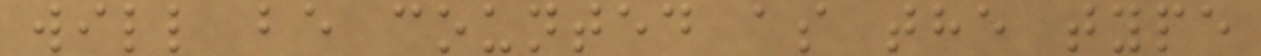will be counted as the type
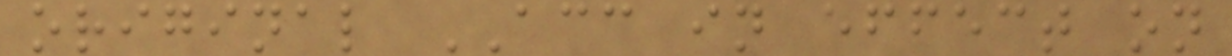original ACC in effect on
